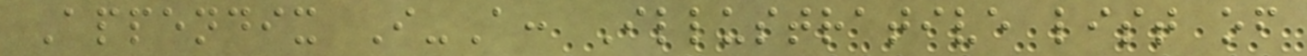Appendix I-A: Illustrative list of
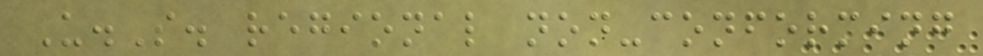U.S. regional non-conforming
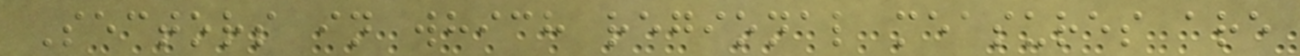Sectors in which regional measures are
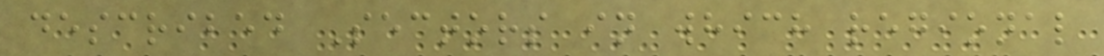described Sectors in which regional
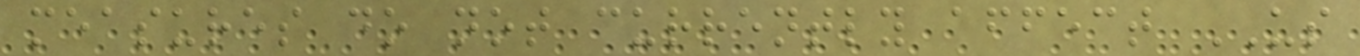measures do not currently affect US
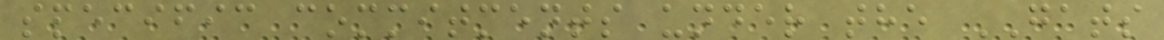specific commitments under the GATS
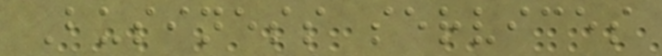Business services
